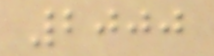2000
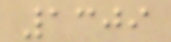1309
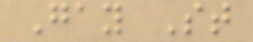Gay St
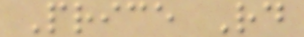Price Rd
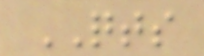QTS
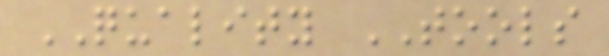QUALITY TOOLS
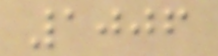1006
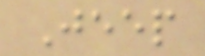Jeep
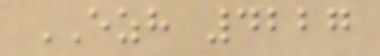EZH 4227
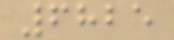6825
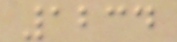1234
